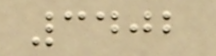3402
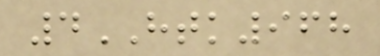4HTK968
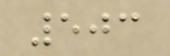503
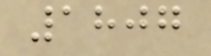1807
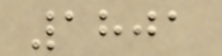1801
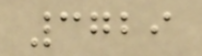3729
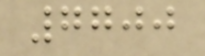7700
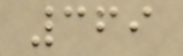369
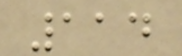114
